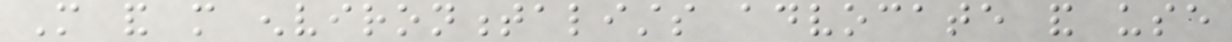More and more environmentalists advocate and use
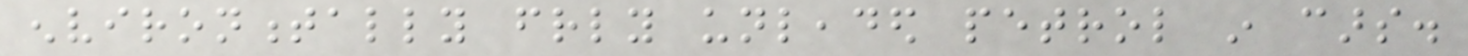environmentally friendly unleaded petrol in cars.
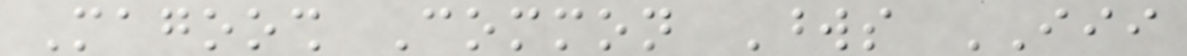Magoosh Common Words III
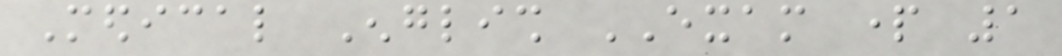Medical English EXAM part 1
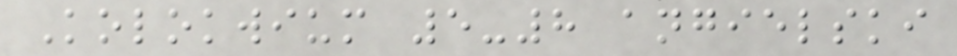Kolokwium 5-8 angielski
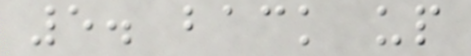5. back up
